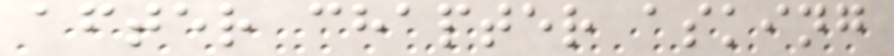after chapter asking
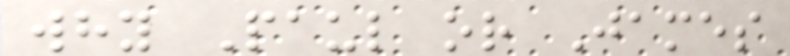why Paul or James
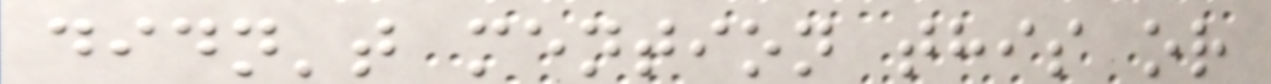didn't mention this or
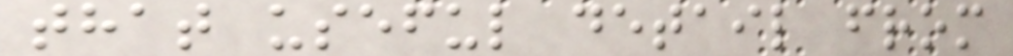that useful detail from
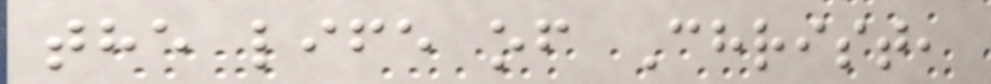the life of Christ,
